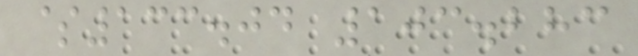$133.04 103.283
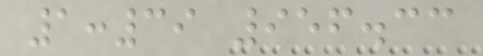1:39 956.33
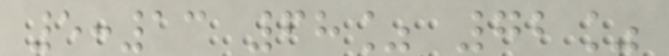5:13 68% 72%
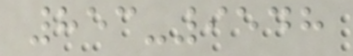853-9548
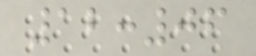12:06
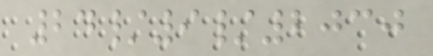24/9/2030
